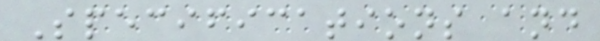Specifications and
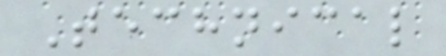Technical
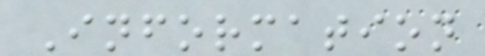Information
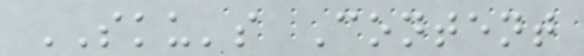SKU's Content
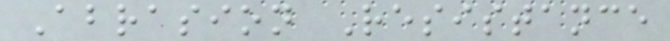Abrasion Resistance
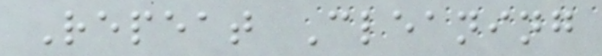Repeat Cleaning
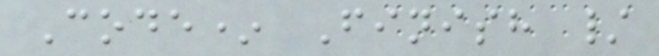Code* Finish /
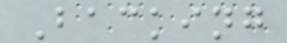Backing
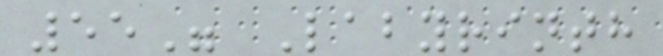55" Labyrinth
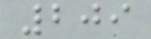209
